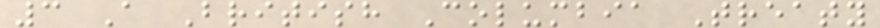3 A British Columbia Treaty
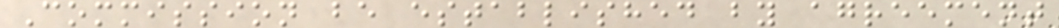Commission be established by agreement
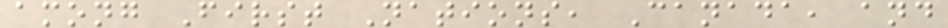among First Nations, Canada, and
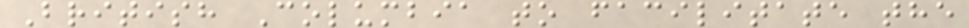British Columbia to facilitate the
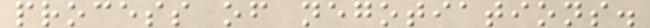process of negotiations.
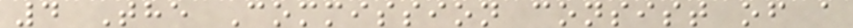4 The Commission consist of a
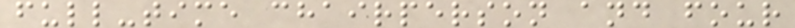full-time chairperson and four
